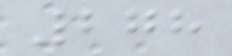278
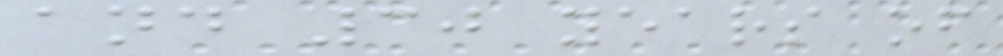and 30 years of
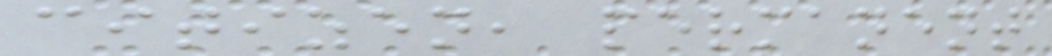citizen, permanent
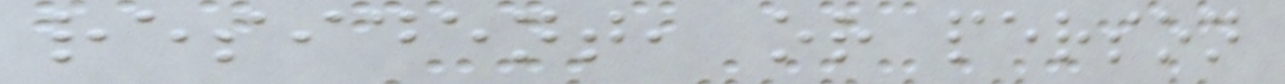resident, or person
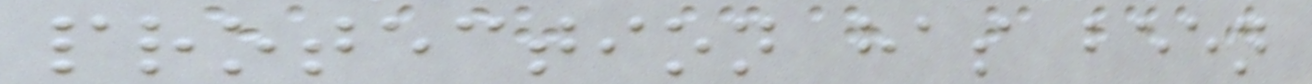protection has been
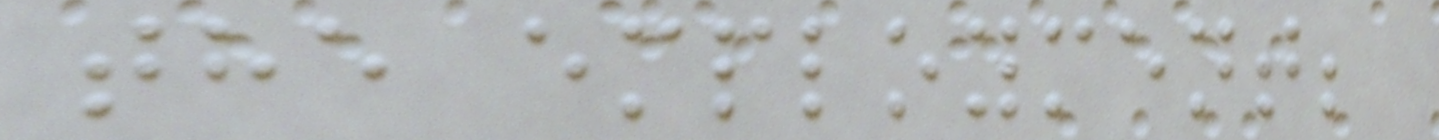the employment;
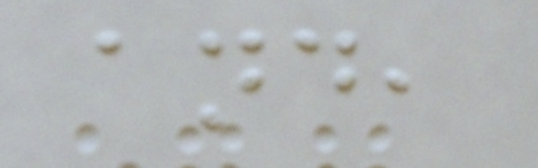and,
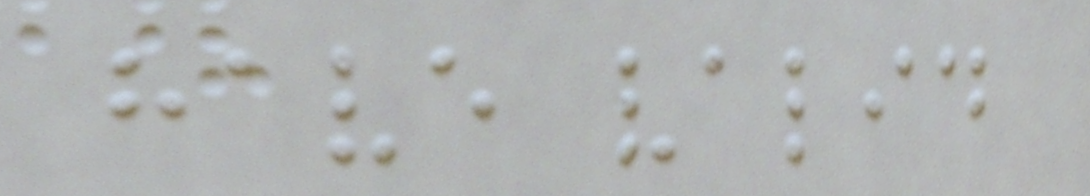have valid
